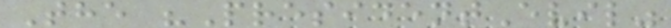The "PresidentEvil"
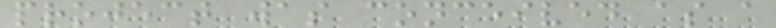project was conceived as a
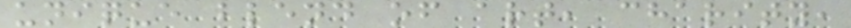unique blend of art, charity,
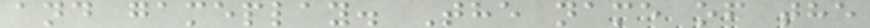and gameplay. The name of the
